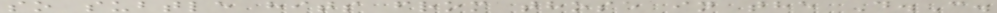so subtle hits from those in the D.C.
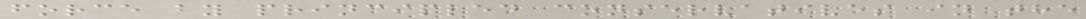force by principled conservatives in the
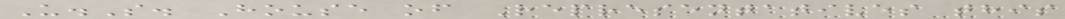U.S. House of Representatives this
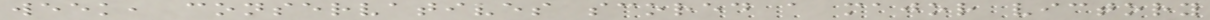week, conservatives scored a major victory
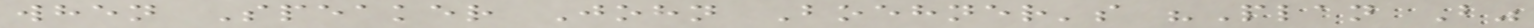when Speaker John Boehner's "Plan B"
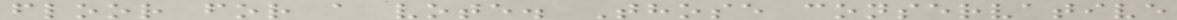floor for a vote. Those conservative
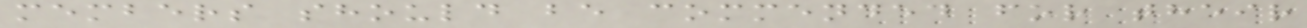members should be commended for their
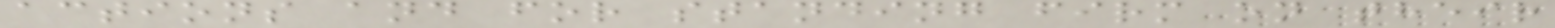actions and for standing firm on their
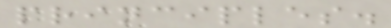principles.
